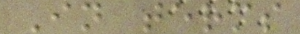In terms
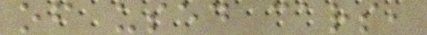of used cars,
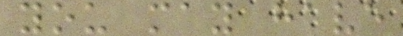you may have
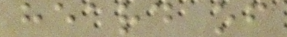heard of
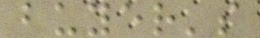buyer's
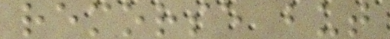remorse but
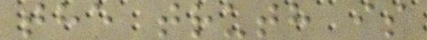the truth is
